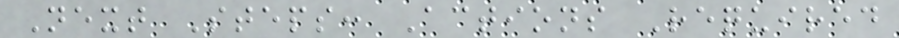Next Steps: Actions Required
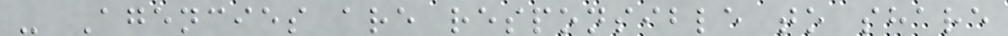- Agencies are responsible to share
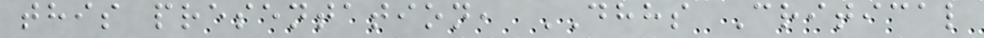this presentation, DHHS Critical
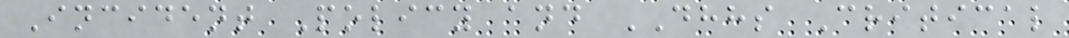Incident Policy and DHHS Critical
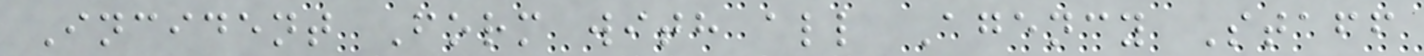Incident Form with all Agency Staff
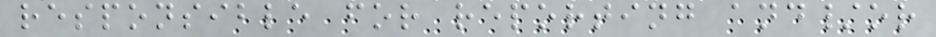responsible for reporting and/or
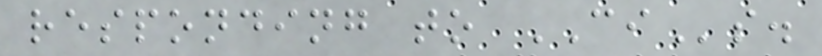responding to CIs.
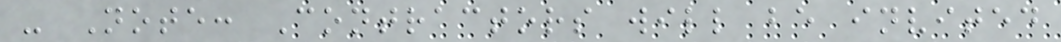- Note: Contractors will be invited
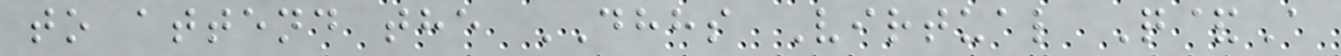to attend the DHHS Virtual Q&A
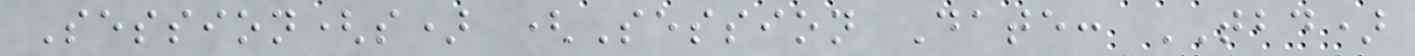Session(s) (Session Date: TBD)
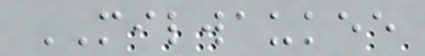MILWAUKEE
